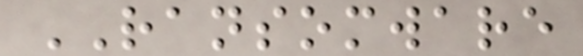RANSOMWARE
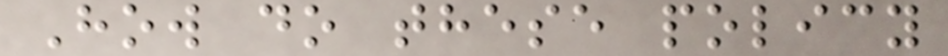How do these policy
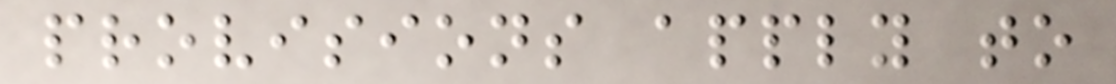provisions apply to
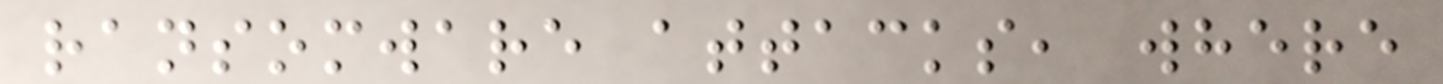ransomware attacks, where
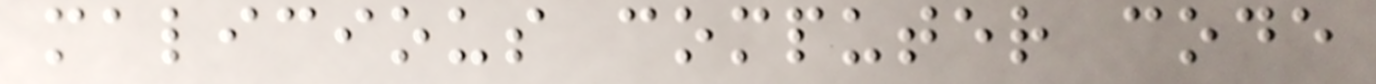malicious computer code
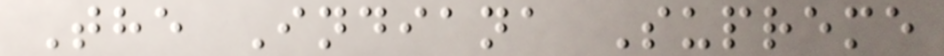The Indiana Supreme
